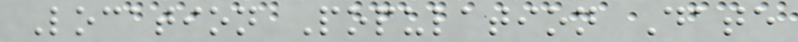Location Population Date
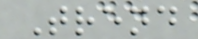Trend
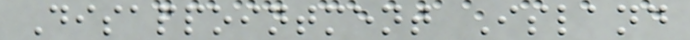Disappointment Island
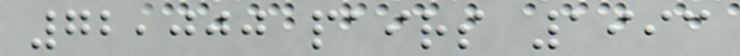72,000 pairs 1993
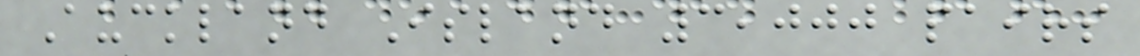Auckland Island 3,000 pairs
